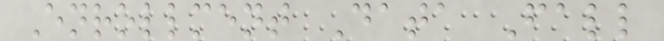Enrollment Data Fall
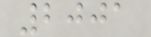2001
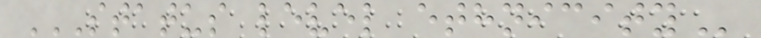STATUS LEVEL ETHNICITY
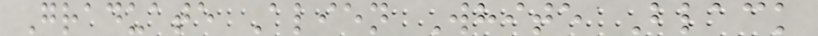Graduate Alien White Black
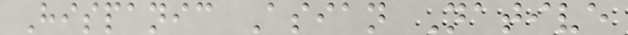Hispanic Asian Native
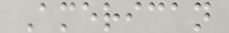American
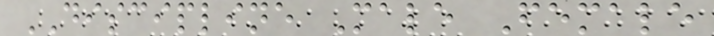DISCIPLINE Male Female
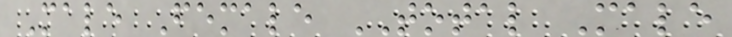Male Female TOTAL Male
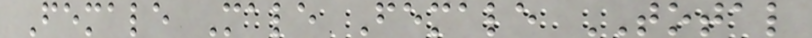Female Male Female TOTAL
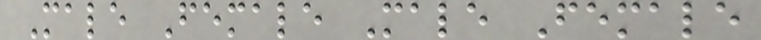Male Female Male Female
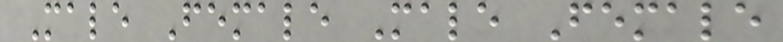Male Female Male Female
